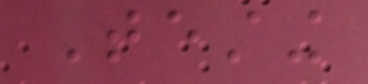Testing
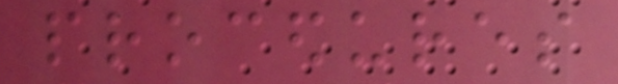procedures
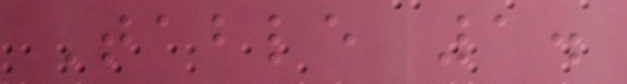Table 1.
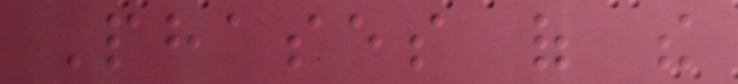Phases of the
